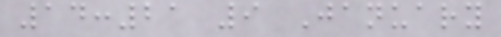14:21 9 January
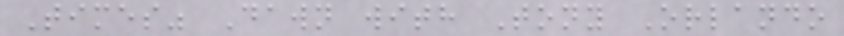Times" Dawn with Tony Orlando
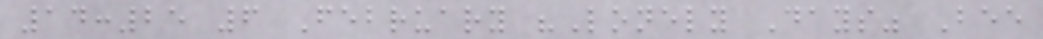14:25 6 February "Lonely Days" Bee
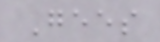Gees
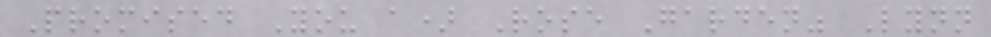Promised You a) Rose Garden" Lynn
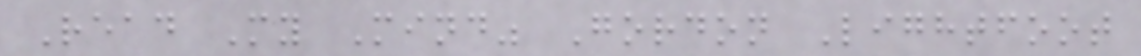Read My Mind" Gordon Lightfoot
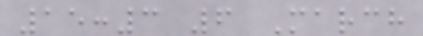15:3 6 March
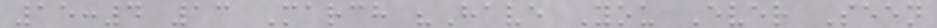15:4 13 March "Have You Ever Seen
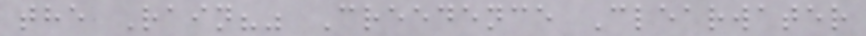the Rain?" Creedence Clearwater
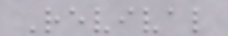Revival
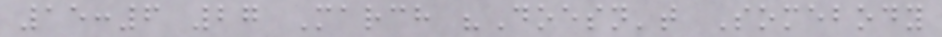15:6 27 March "Doesn't Somebody
